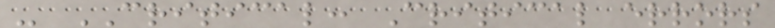- CRITICAL: Critical errors
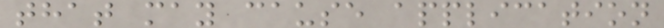that may cause application
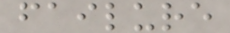failure
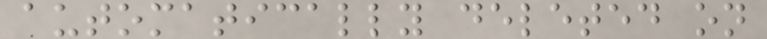automatically deleted on
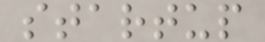startup
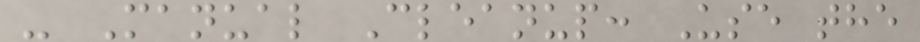- Manual Cleanup: Use the
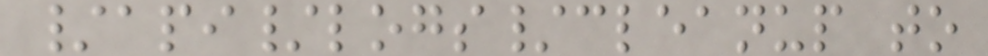/api/logs/cleanup to
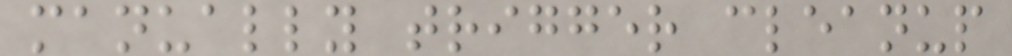manually trigger cleanup
